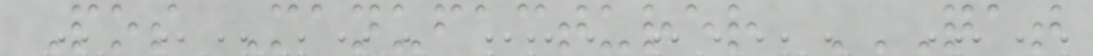Pos Manufacturer QAT
